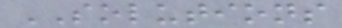SOLUTIONS
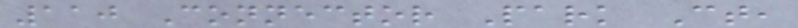110 Connector Park Ct,
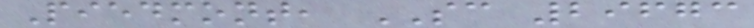Piedmont, SC 29673
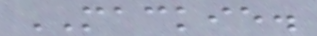MACKIE.
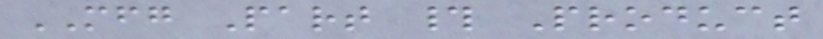MFG Part # Product
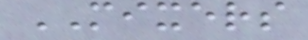MIXERS
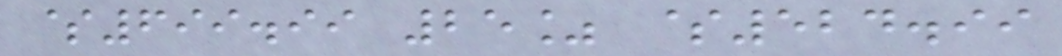$699.99 25% $524.99
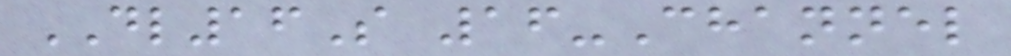DL16S 16-Channel
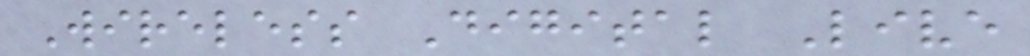Wireless Digital Live
